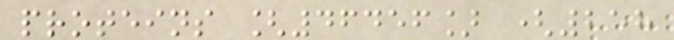proteins [46456] (258
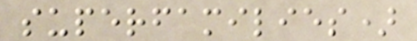superfamilies)
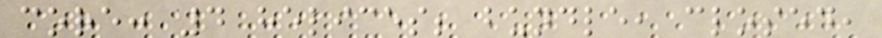core: 4 helices; bundle, closed,
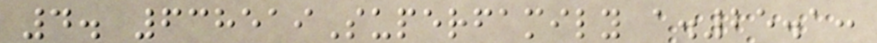4. 638519Superfamily a.25.1:
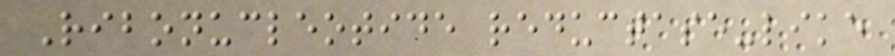Ribonucleotide reductase-like
